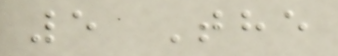5 The
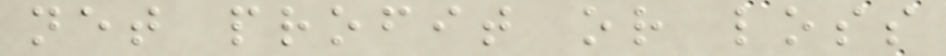net profit or loss
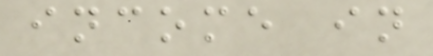income in
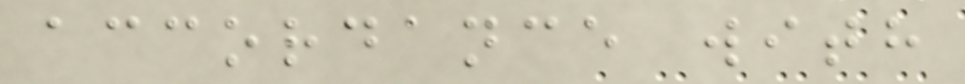accordance with
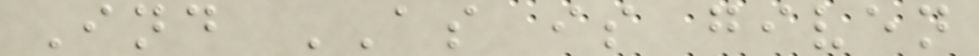Ind AS is given
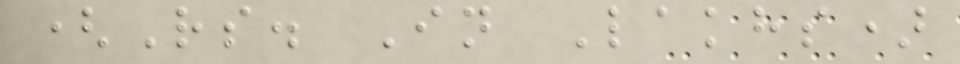(Rs. In Lakhs)
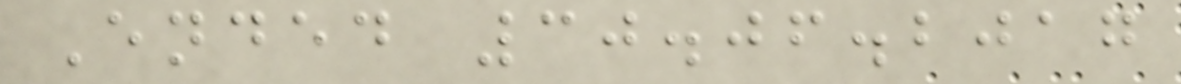Ended 30.06.2017
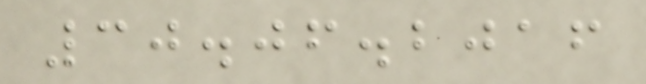30.06.2016
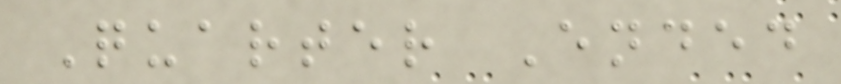Quarter Ended
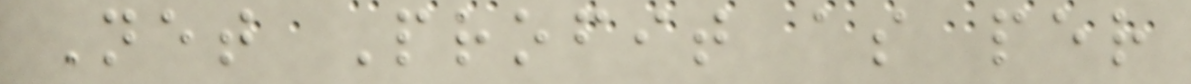Net Profit as per
